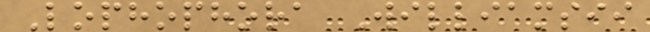Lophophora Williamsii
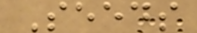Seeds
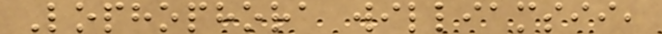Lophophora williamsii,
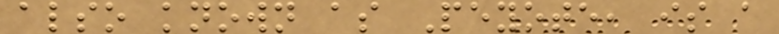also known as Peyote, is a
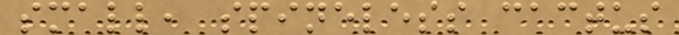small, spineless cactus
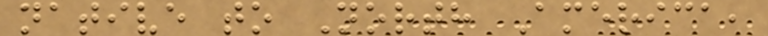native to North America,
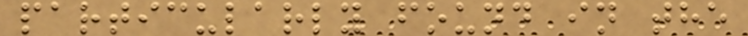particularly found in the
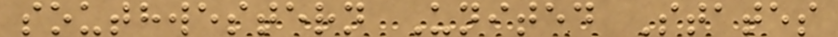southwestern United States
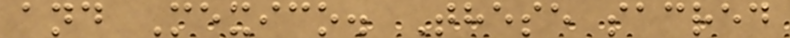and Mexico. These sacred
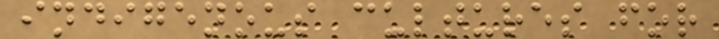indigenous cultures for
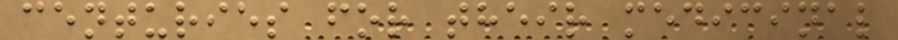centuries for their medicinal
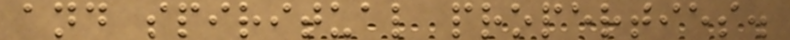and spiritual properties.
